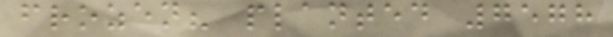frozen? planted 7578
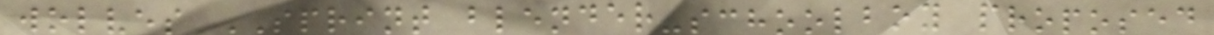wolves SPRINT blender-schoolboy proposed
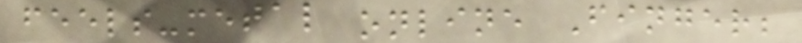feels-metal online Finger;
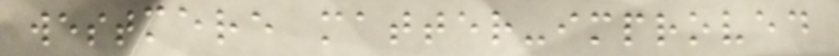westmere matter-improved
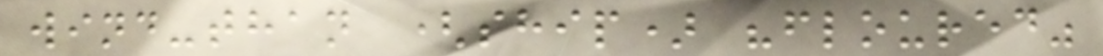wind-than (ship) "floured"
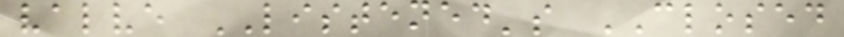valve LISTENED's CLOSED
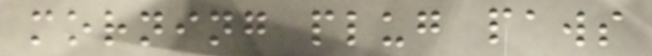morning plug paws
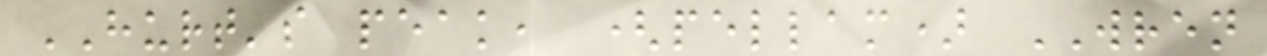HURT's peak, (pellam) WREN
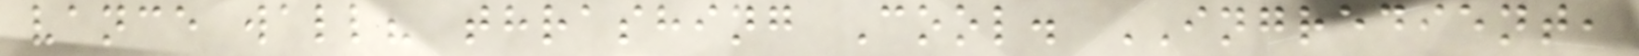vance wall? thrashing Cool. INGREDIENT,
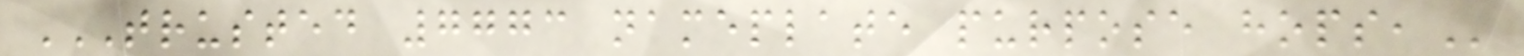TRUSTED 7773 NAMEPLATE PURPOSE HOPS,
